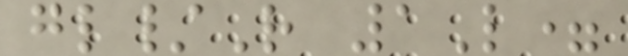gl/R 1L=
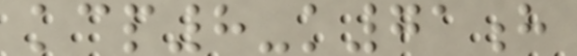kcp8-k71h
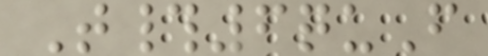T#6quF
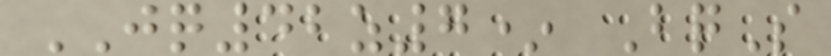JQ42z7* BqS
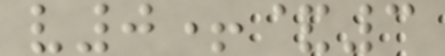v0+&3
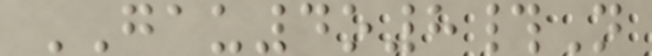GAU4o8#N
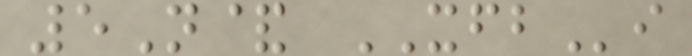5N& XFBi
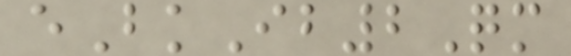eBkIb2Qm
